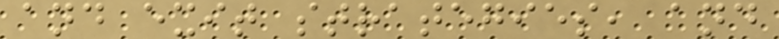and exit strategies, and
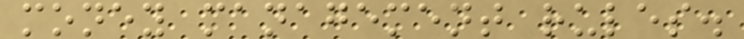money management rules.
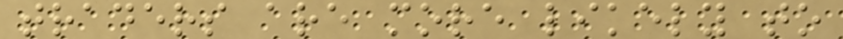traders are more likely to
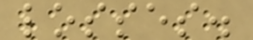losses.
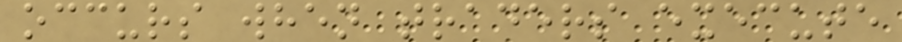occurs when traders execute
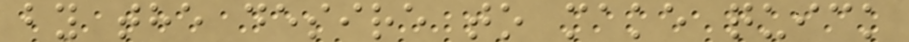by the desire to make quick
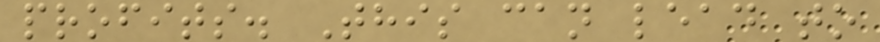profits. This can lead to
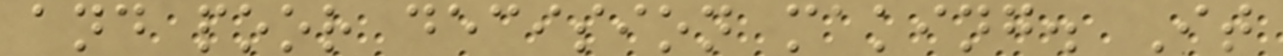and poor decision making. It
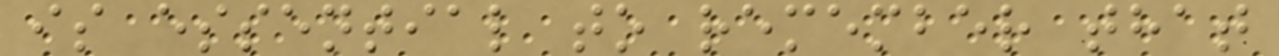is essential to remember that
